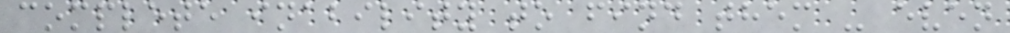complete inability to find them - even
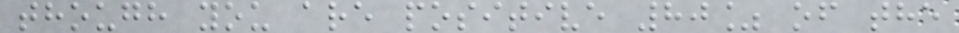though you are positive 80% of the
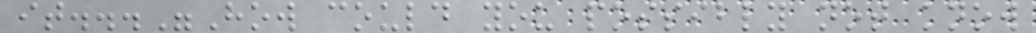it..."How could you possibly not know
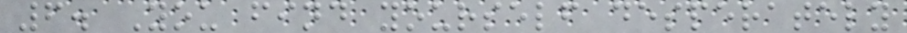6. You find yourself desperately
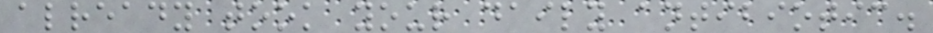already took your daily antibiotic.
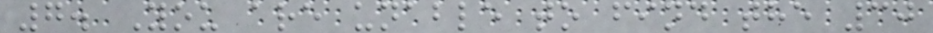7. You are unable to find the 30
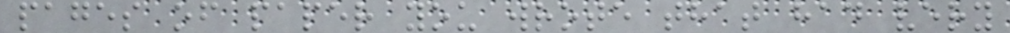pages of paper you wrote that had very
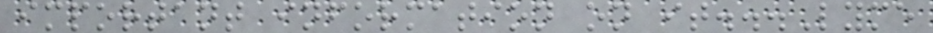important information on it...Lyme
